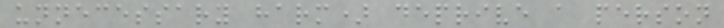unnecessary harm) deprive a person
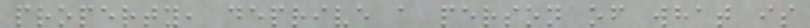property, deprive a person of what is
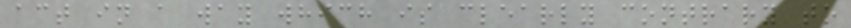act in a way which is clearly contrary to
